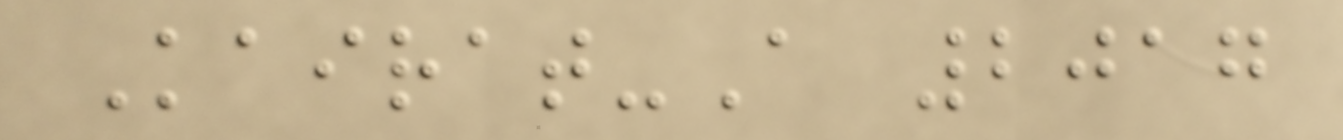Kairat-A 2017
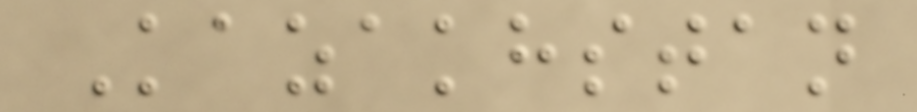Kazakhstan
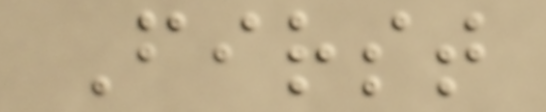First
